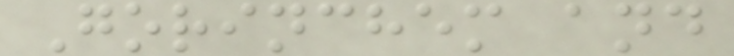Gorinchem and
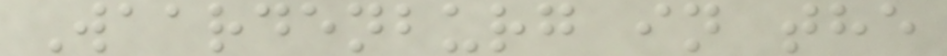Waardenburg in the
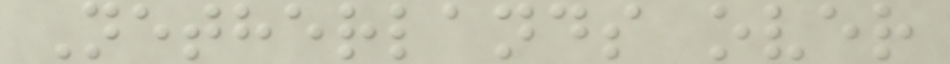Netherlands over
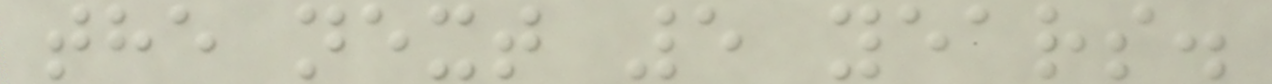the next 5 years.
